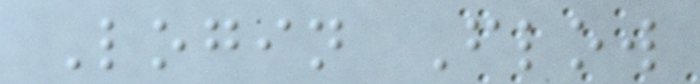Login Flow
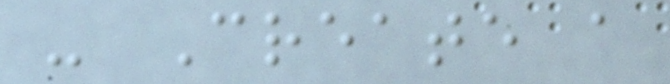- Create a
